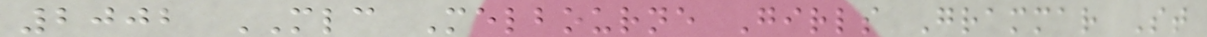2002 MLC Melbourne Girls Grammar St
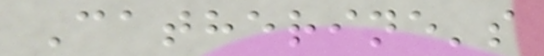Catherine's
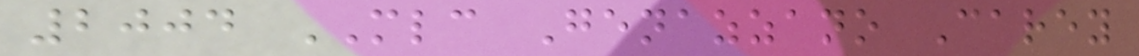2004 MLC Genazzano Carey
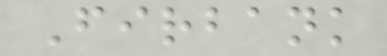Firbank
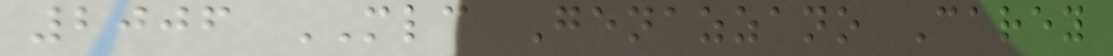2006 MLC Genazzano Carey
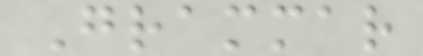Grammar
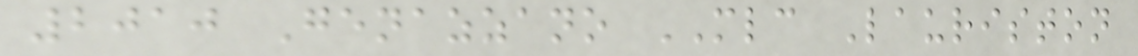2010 Genazzano MLC Lauriston
